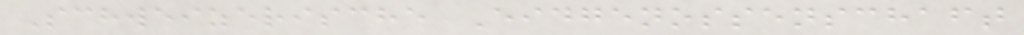Schweizerische Eidgenossenschaft
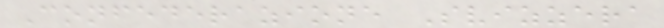Confederazione Svizzera
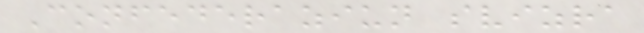Confederaziun svizra
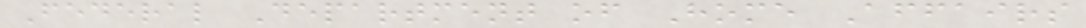Federal Department of Home Affairs
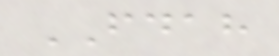FDAH
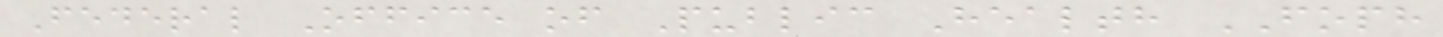Federal Office of Public Health FOPH
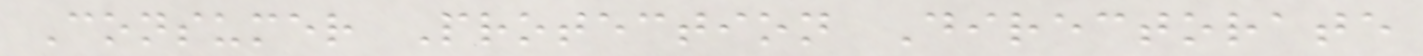Consumer Protection Directorate
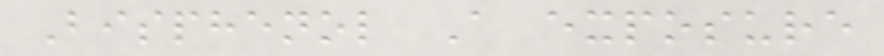Bisphenol A exposure
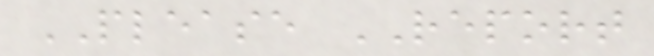PLEASE REPORT
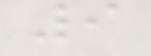9
